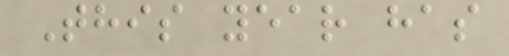This year has
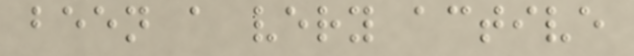been a very active
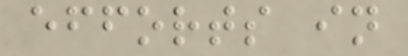efforts in
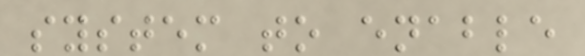system to enable
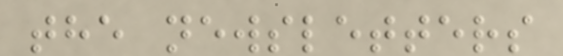the newsletters
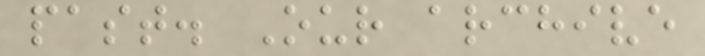past. Our archive
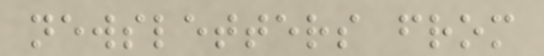newsletters from
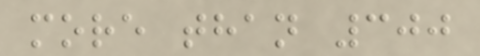more than 300
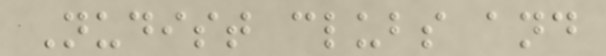Nudist clubs and
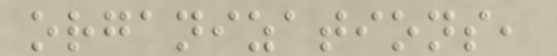organizations,
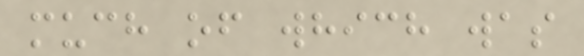much of which was
